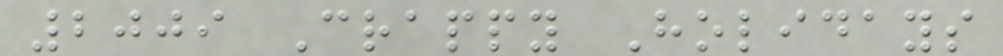2009 Crappy Holidays
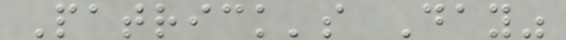Patrick's Day"
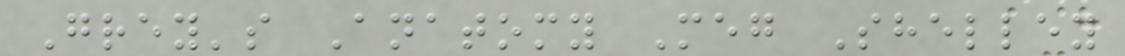Grey's Anatomy Meg Shelley
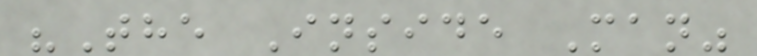"The Inside Man"
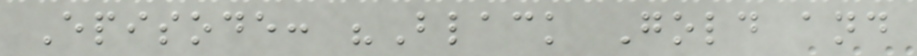Episode: "Black Gold and
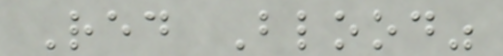Red Blood"
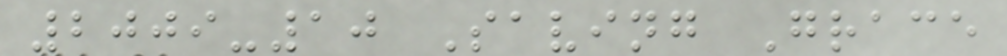2009-10 Saving Grace
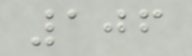106
